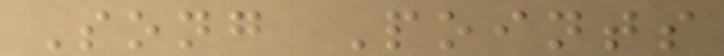Song Points
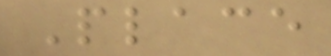Place
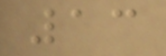13
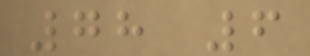78 6
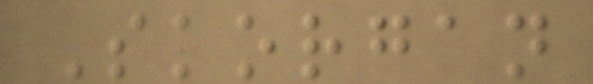Skorgan
